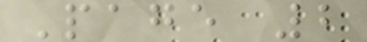Page 2
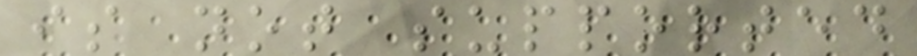is not supported
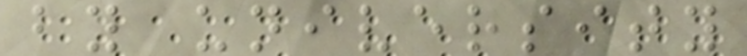by university
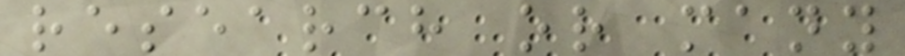research or many
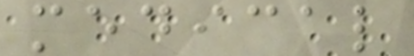medical
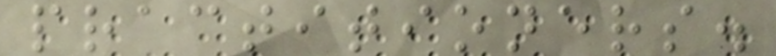practitioners.
